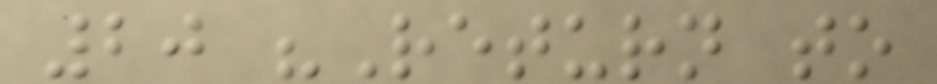20 "Return to
